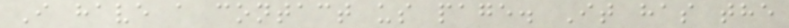I have a contact us page. It has the
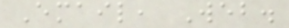Email, Web.
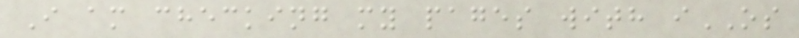I am checking my pages with iOS
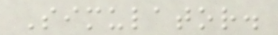Simulator.
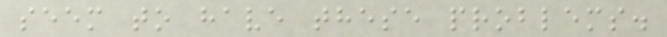seem to have these problems.
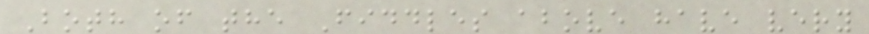Both of the Fiddles above have very
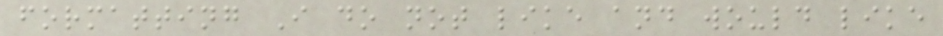formatting I do not like and would like
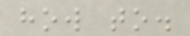how to.
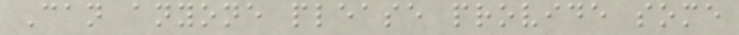Can anyone please provide some
